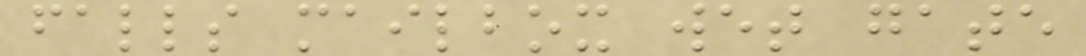falls mailbox wet gate
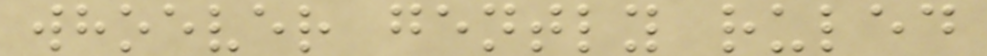whoever gently ruled
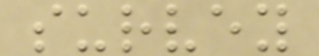survey
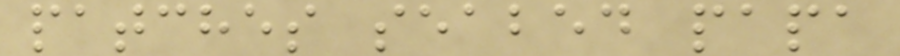patches seabed papa
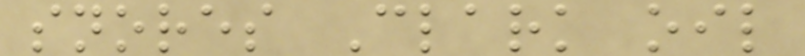snores Clark oil
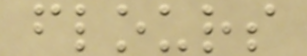flours
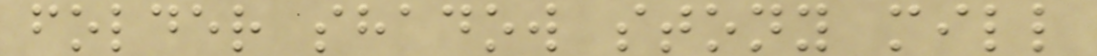folder shadow stony mill
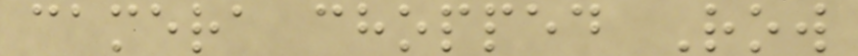camera chopped Row
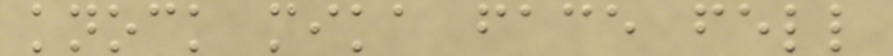knock mika face fell
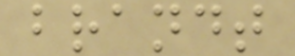brandt
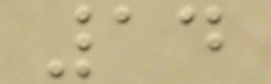14
